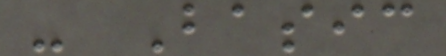- Basic
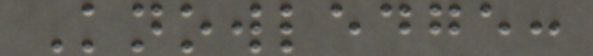Knowledge:
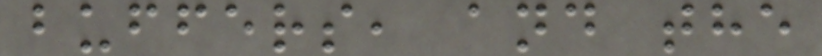buffers, and the
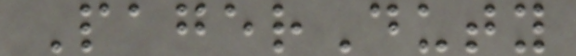PagerDuty
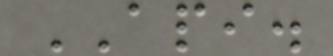API.
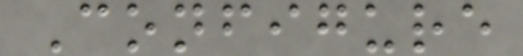Configure
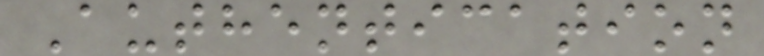Authentication
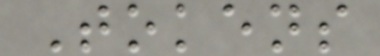Tokens
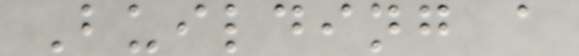Building a
